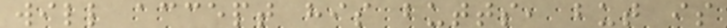will accept his butts, but is
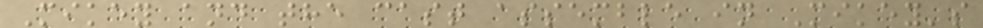Mikey and the cast assemble in Mikey's
